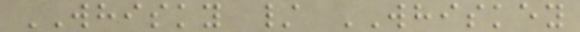WHISKY / WHISKEY
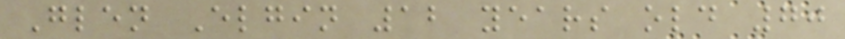Glen Elgin 12 years old 70
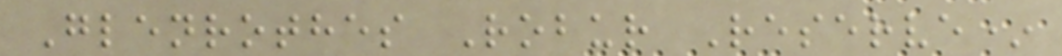Glenrothes Robur Reserve*
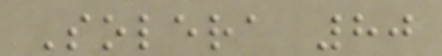Solera 80
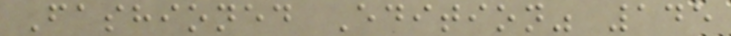Fashioned Edition" 145
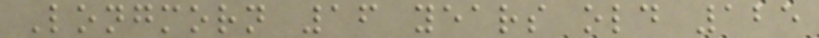Longmorn 16 years old 125
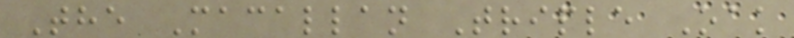The Macallan Triple Oak
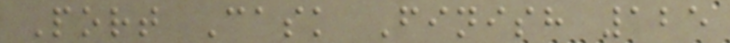Port Cask Finish 125
